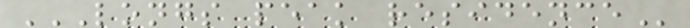LONGS PEAK RESIDENCE
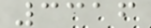3316
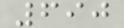690
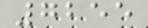7255
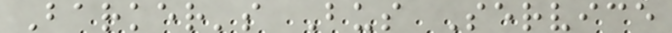Barker's Bus Service
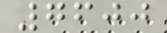7600
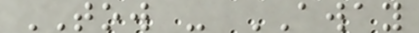TOW - AWAY
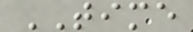TIME
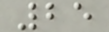25
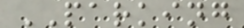PARKING
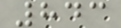843
